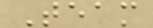Team
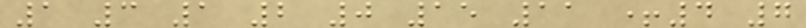1 3 1 2 0 15 11 +4 7
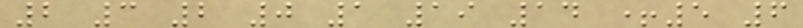2 3 2 0 1 19 14 +5 6
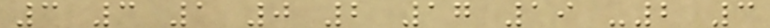3 3 1 0 2 17 19 -2 3
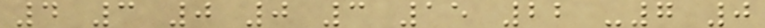4 3 0 0 3 15 22 -7 0
